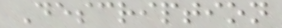Description
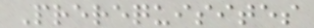Prerequisites
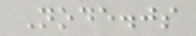Node.js
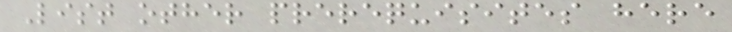List other prerequisites here
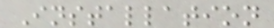Installation
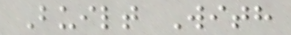Built With
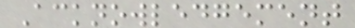Acknowledgement
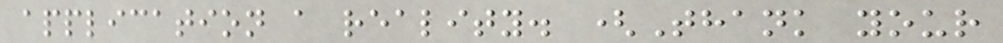application a reality. (Thank your
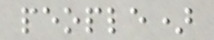people)
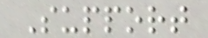Support
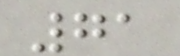71
